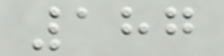187
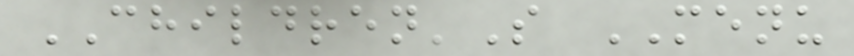CHILDREN'S MENU
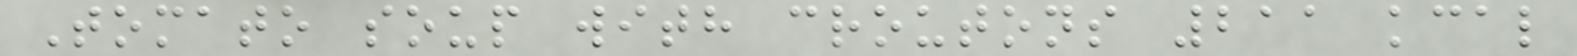Tomato soup with croutons 211 kcal
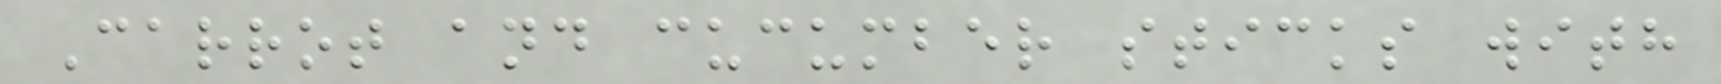Carrot and cucumber sticks with
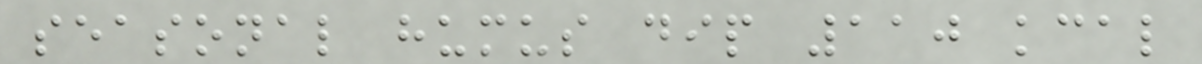seasonal humus dip 110 kcal
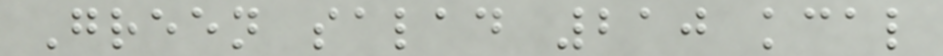Green salad 210 kcal
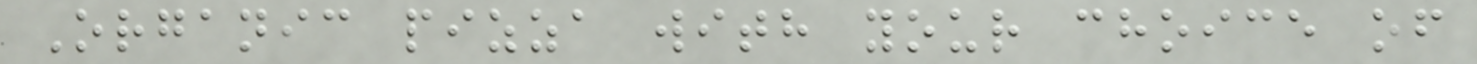Organic pizza with your choice of
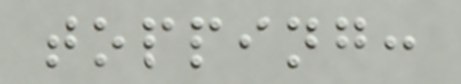topping:
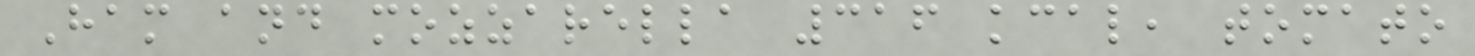Ham and mozzarella 316 kcal, tomato
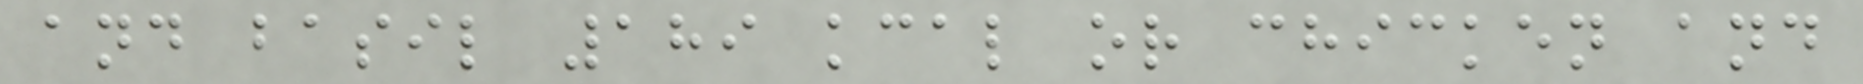and basil 189 kcal or chicken and
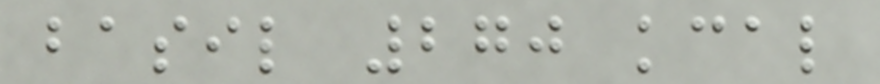basil 270 kcal
